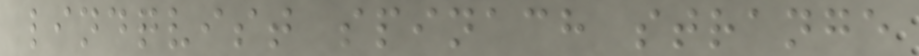lindqvist spinach strange
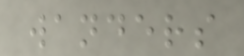wanders
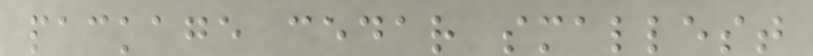package cedar smallest
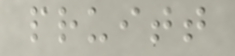pruitt
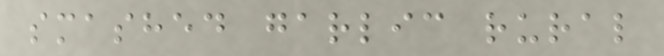smashed garlic rural
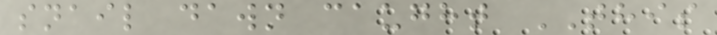snail dawn caught THIS
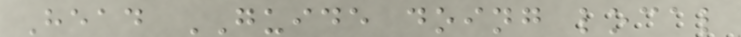Head GUIDE doing local
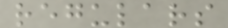regulars
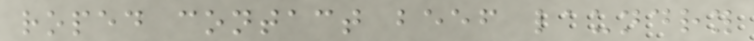roped contact beef laundry
